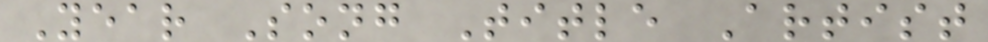Year Song Title Artist
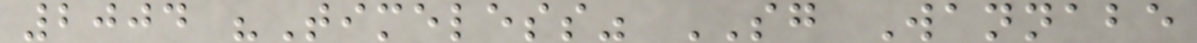2004 "Timeless" SG Wannabe
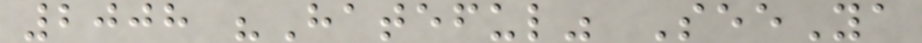2008 "Hateful" SeeYa
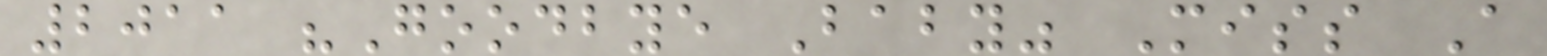2011 "Goodbye Baby" Miss A
